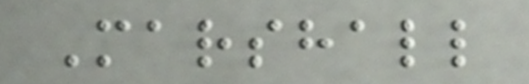Marshall
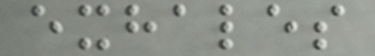exhales
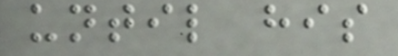until his
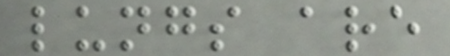lungs are
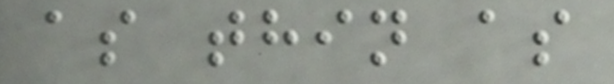as thin as
